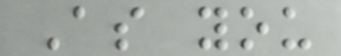As you
